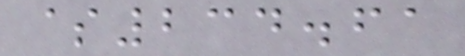$234.61
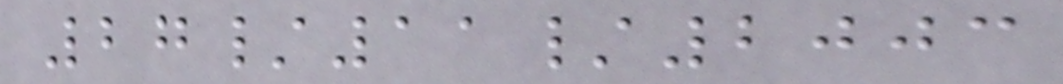27/11/2003
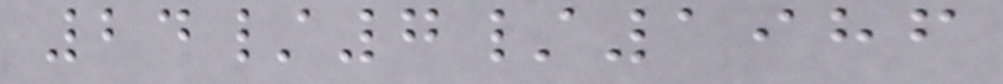24/7/1986
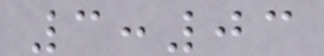3:03
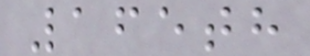165th
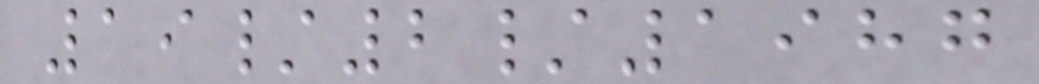19/2/1987
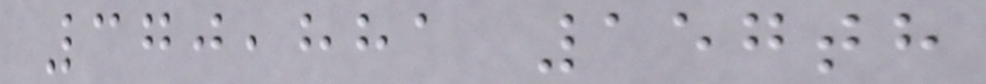370,881 157th
